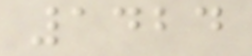1424
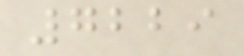7229
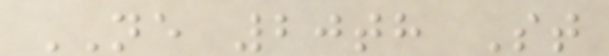NE 20th St
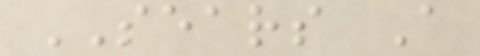SEARS A
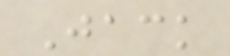Jack
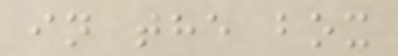in the box
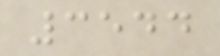3544
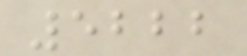5222
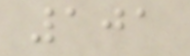101
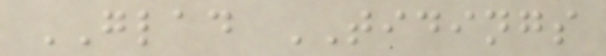GLAD TIDINGS
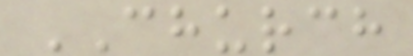CHURCH
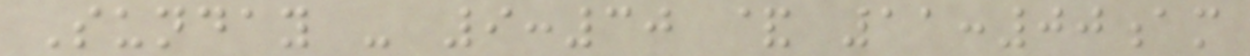Sunday - 9:30 & 11:00am
